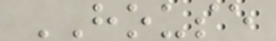HOUSE
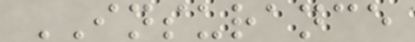INSURANCE
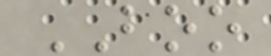BOO
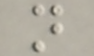n
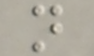n
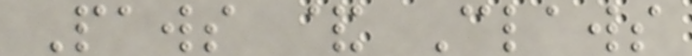Paws & Claws
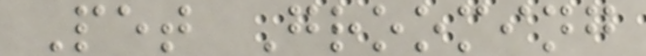Pet Grooming
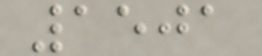1501
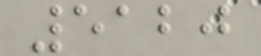5120
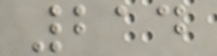214
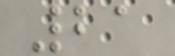21
